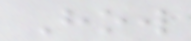How
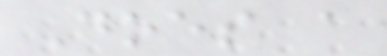Does a
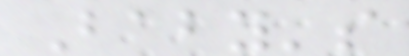Baby's
